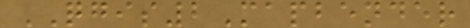QGIS2Mapbender
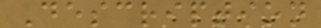Description
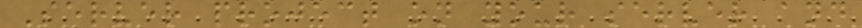Server project on your server and
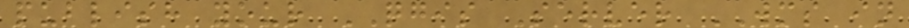publish your QGIS Server WMS in
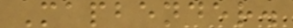Mapbender.
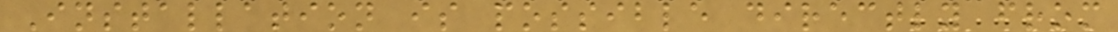Installation is possible directly from
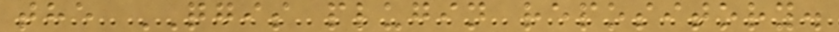the QGIS plugin repository.
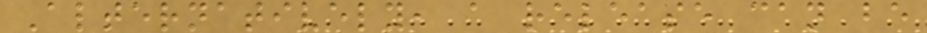Alternatively, a release can be
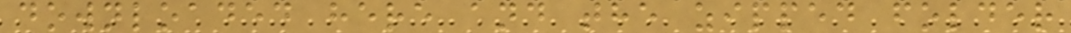downloaded here and the zipped folder
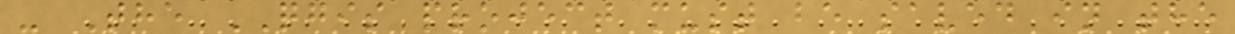- The QGIS project must be saved in the
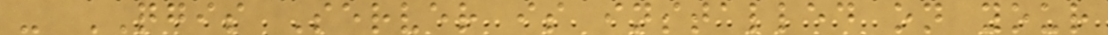- QGIS Server is installed on your
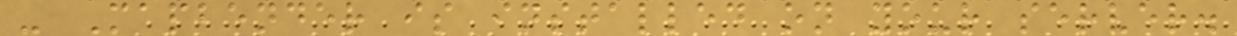- Mapbender is installed on your server.
